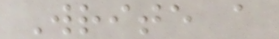Write a
